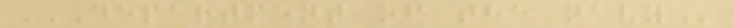DEPARTMENT OF THE NAVY
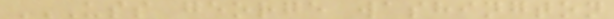USS GEORGE WASHINGTON
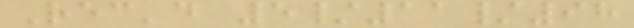Rec'd 5/11/98
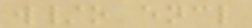w/o encl
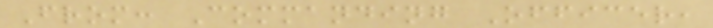From: Commanding Officer,
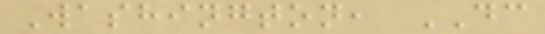Washington, DC
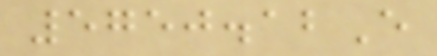5750.12E
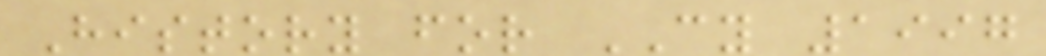History for CY 1997
